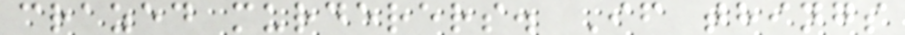crazed murderers. If things
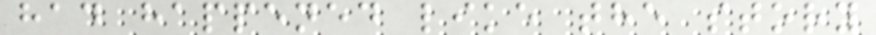had happened like the story
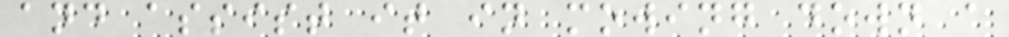and assist it in mowing down a
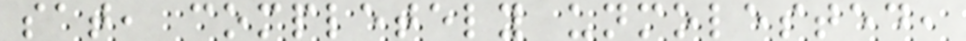sat, completely unmolested,
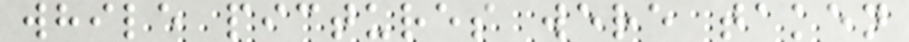while pictures were taken
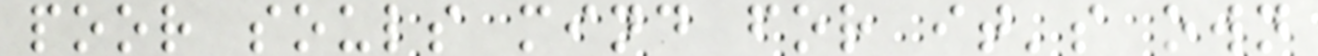poor souls mind for it's own
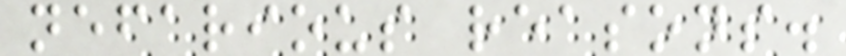nefarious reasons.
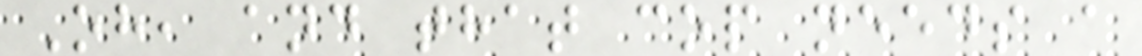Oh, and that cop needs a
